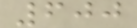600
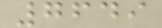7649
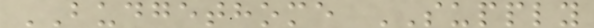BUDGETHOME SUPPLY
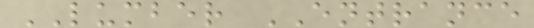LUMBER ENTRANCE
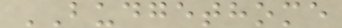BUDGETHOME
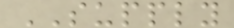SUPPLY
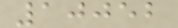10052
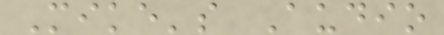Mike's Audio
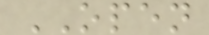OPEN
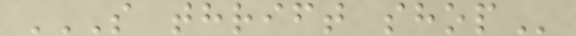S THRIFT SHOP
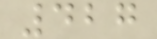427
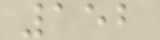152
